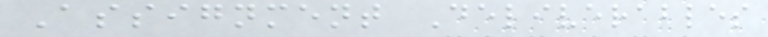Assignment Deliverables
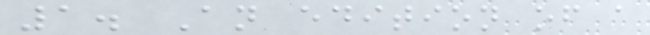1. An edition of a
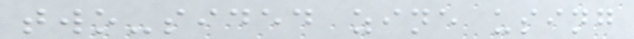two-sided zine using
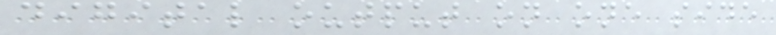digital output on one side
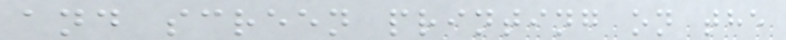and screen printing on the
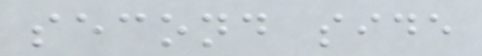second side
